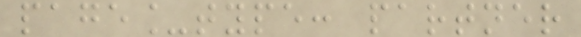page_type: partner
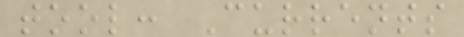tool: Currents
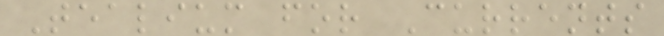Tealium for Currents
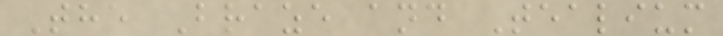The Braze and Tealium
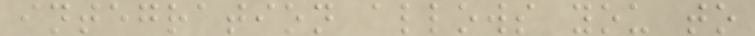integration allows you to
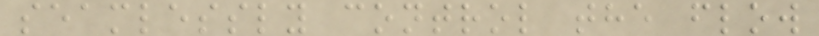seamlessly control the flow
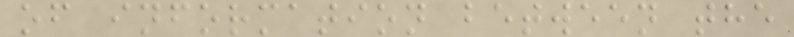of information between the
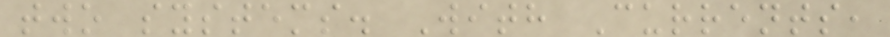two systems. With Currents,
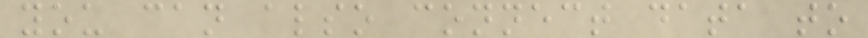you can also connect data to
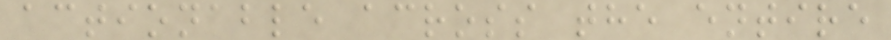actionable across the entire
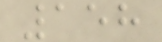158
